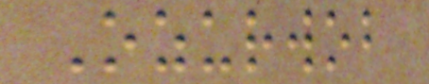Ozurwob
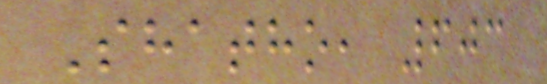Shatho, 603
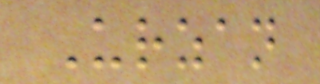Urzan
